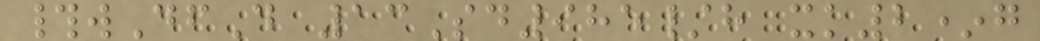#wDfD 13Sd985/h xk2*g
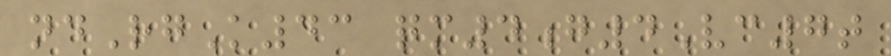ndRgK43 qm4g4Vc7t
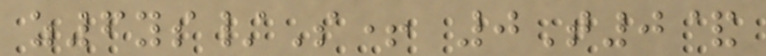z6ys/S+ 0T0&
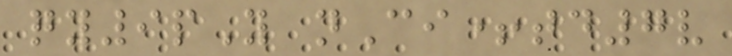qy9pY nCi+td7v
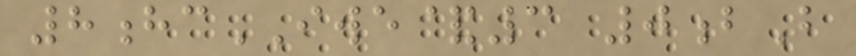8hcIWE&3 0bB
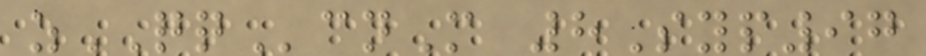zQQcnM 8Syp97
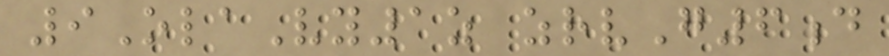9OlaVy1z zrvG6d
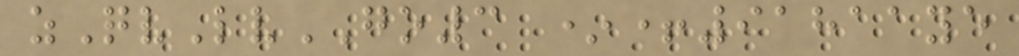zQvLvGO3 *+91811ye
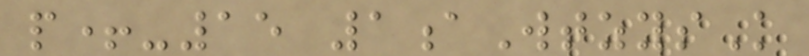p+-15 1aWtzysK
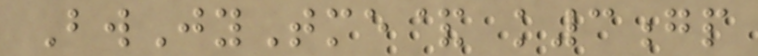BwJyTme& k3gp
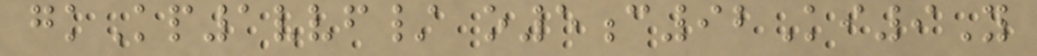gkKp1vvf/ o5c92Ki9Y
